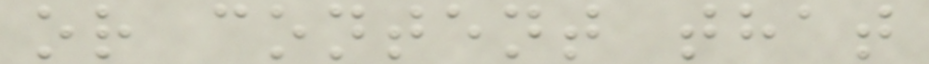or content that
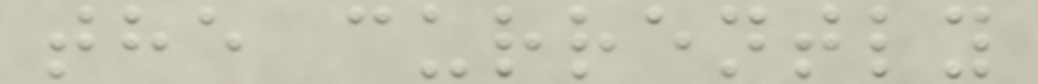the currently
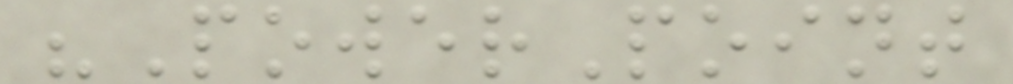"PowerPoint
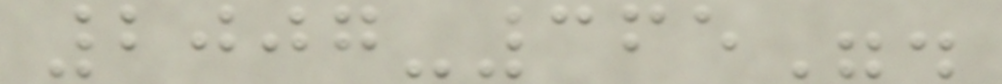2007-365".
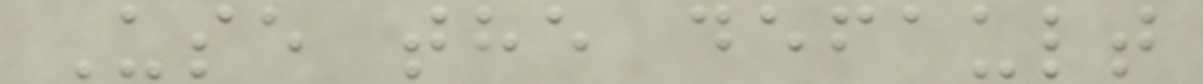Use the default
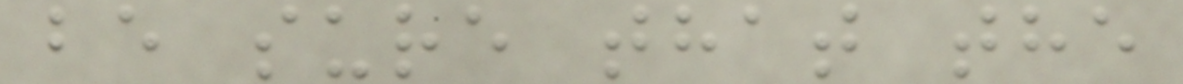be sure that the
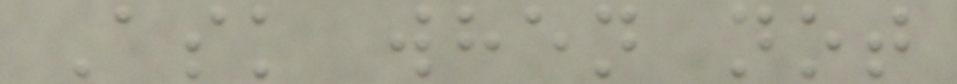Ask when not
